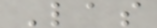Las
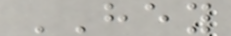HEY
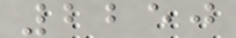2250
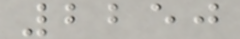2250
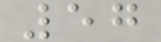57
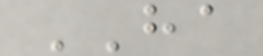HA
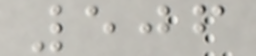506
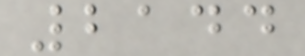2144
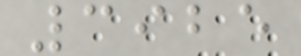3925
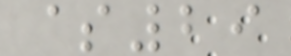$29
